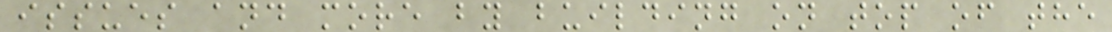issues and more by building on top of the
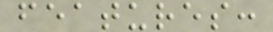features:
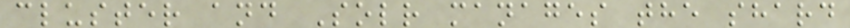cluster and Solr manages the shard
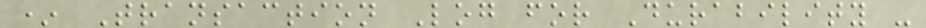* Transaction Log for Durability -
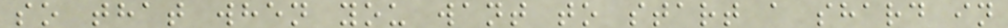so that when you want to start a shard in
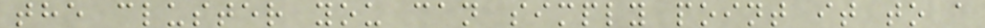the cluster you can simply point it to a
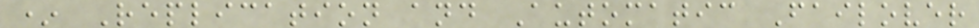* Replication and Automatic Failover
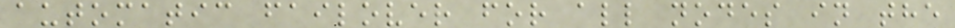automatic failover for all nodes in the
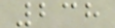238
